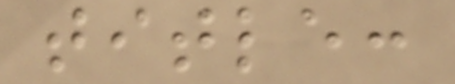title:
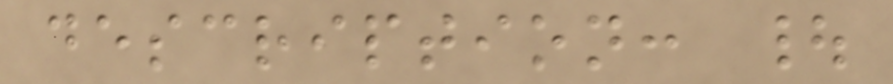description: |
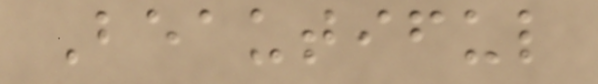Beautiful
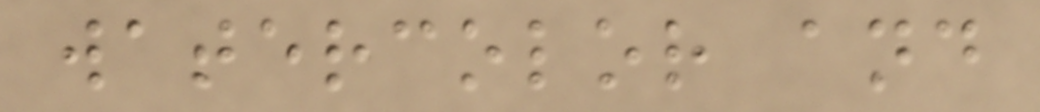watercolor and
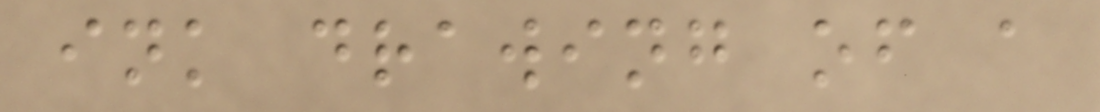ink drawing of a
